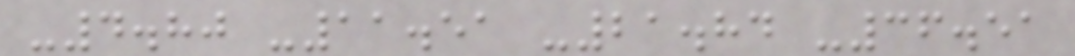-4.80 -11.51 -21.84 -36.51
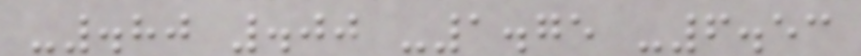-.80 .00 -1.75 -6.53
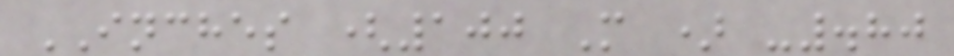INCHES (100 M ) -.80
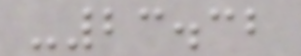-23.32
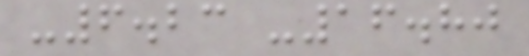-6.23 -16.80
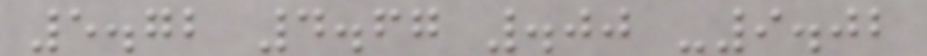5.72 4.67 .00 -9.02
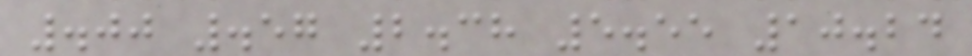.00 .57 2.38 5.55 10.24
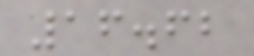16.62
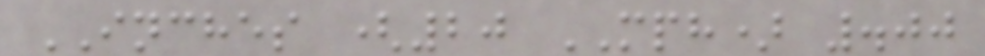INCHES (20 MPH) .00
